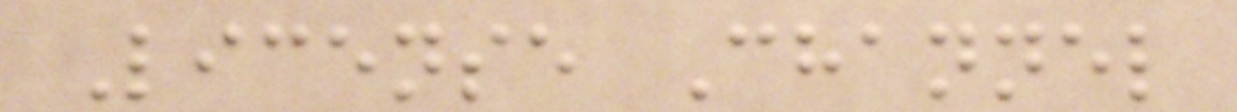License Channel
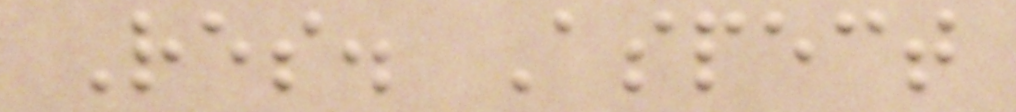Res. Aspect
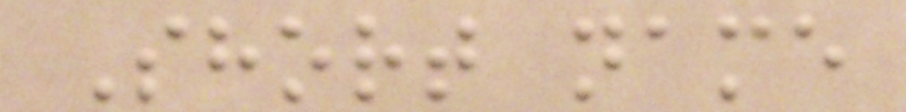Short name
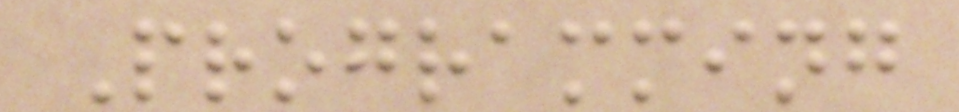Programming
